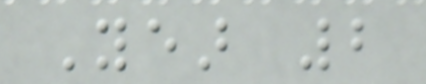Year 2
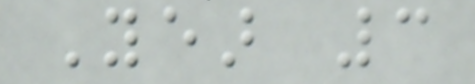Year 3
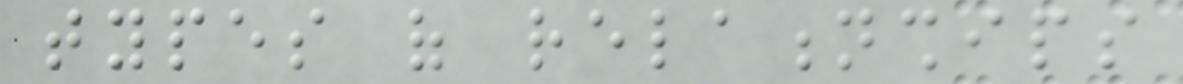types of relationships
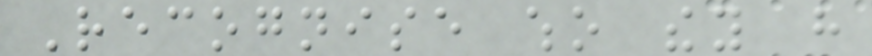Recognise who they have
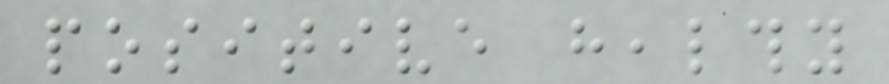positive healthy
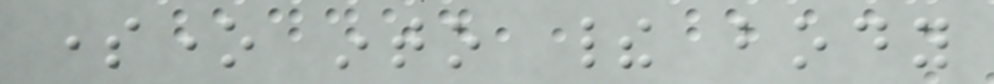someone into their body
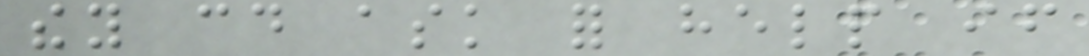they could ask for help if
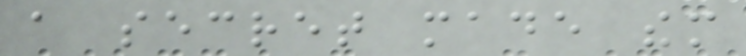a secret made them
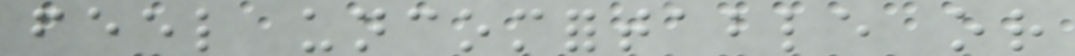feel uncomfortable or
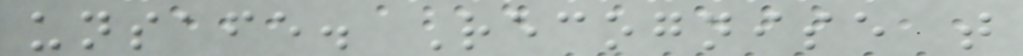unsafe. Recognise that
